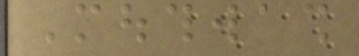Mouthwash
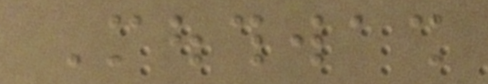Mouthwash
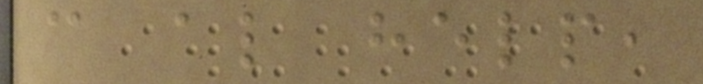can also help,
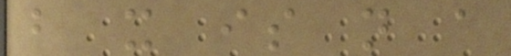but it is not a
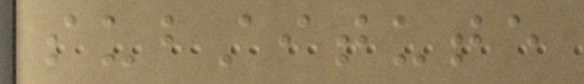substitute
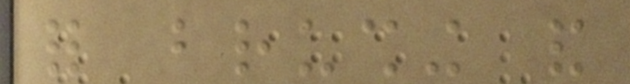for brushing and
